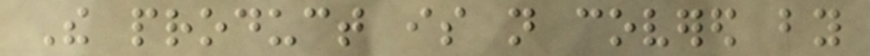The product is not covered by
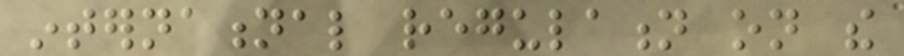international regulation on the
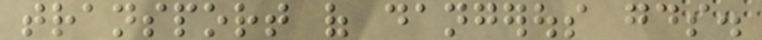transport of dangerous goods.
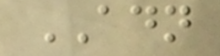ADN
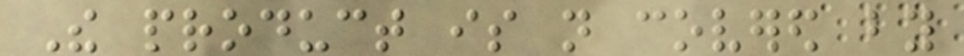The product is not covered by
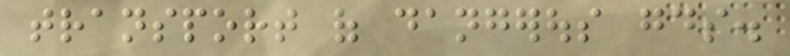transport of dangerous goods.
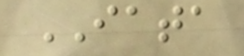IATA
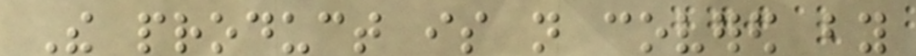The product is not covered by
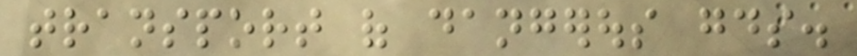transport of dangerous goods.
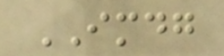IMDG
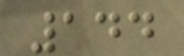144
